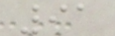91
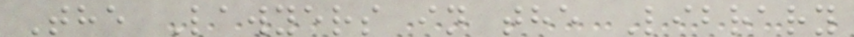The Lawyers in the Library
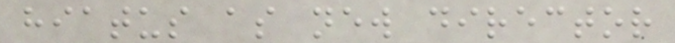hiatus as new director
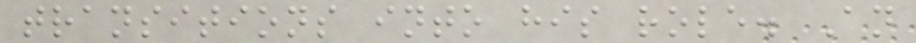transitions into his role. An
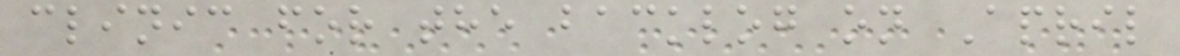clinic for the backlog on April
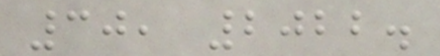30, 2022.
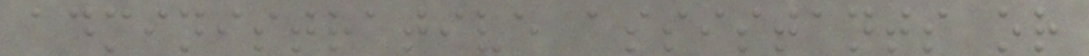administrative assistants or
